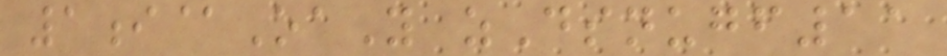1i@OaY zDsnugf11
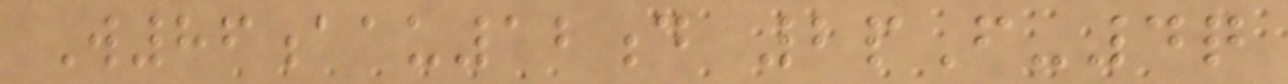W86aau12d 2pF-4q
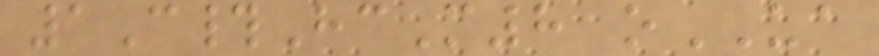1C#HcM8 oUA
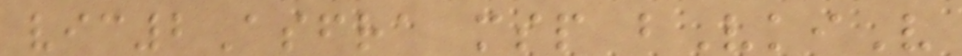vic2Asfra msp bVkiV
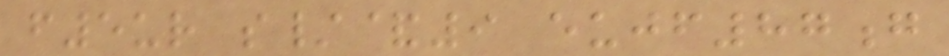f5ur s/&9 eujf87g
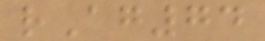rAg74
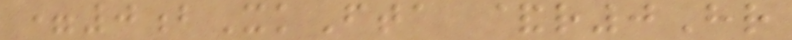=0bXkFta &r0Hr
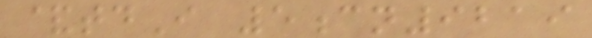&tdI 5cn9219
